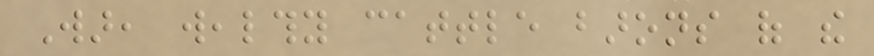War, wealthy cattle barons of the
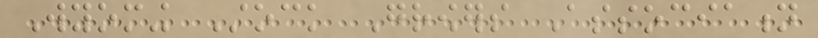Wyoming Stock Growers Association
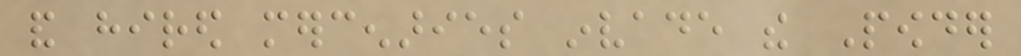and hired mercenaries invade the Powder
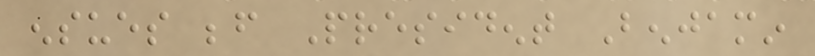ensues before President Benjamin
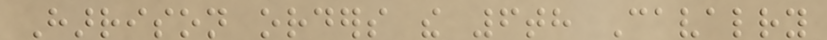Harrison orders the 6th Cavalry
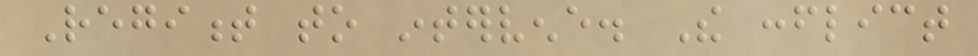Regiment to intervene. The conflict
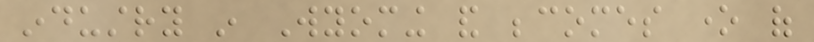industry in Wyoming and becomes one of
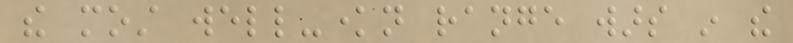the most well-known range wars in the
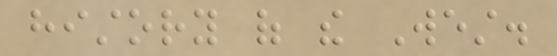history of the West.
